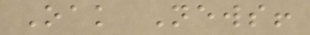Oak News!
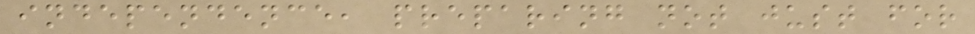independence, preparing not just for
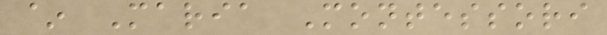~ Maria Montessori
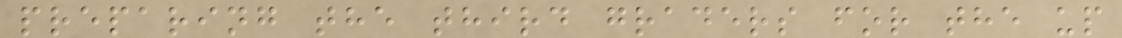preparing the third graders for the up
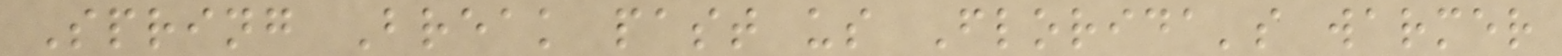Spring Break past us Florida's warmer
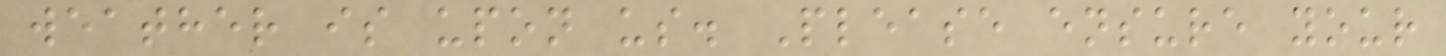weather is upon us. Please ensure your
